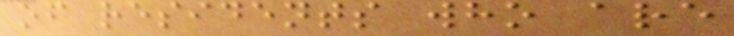of residents who are
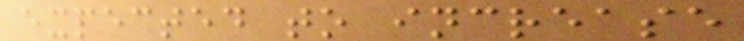expected to increase
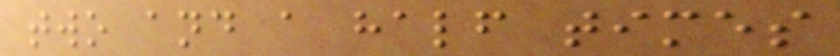two and a half times
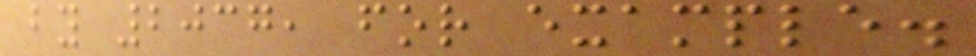by 2037, for example.
